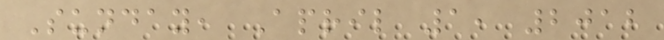Sunday, April 1, 2012
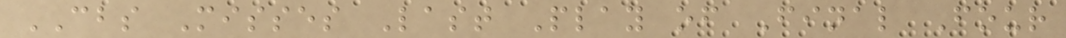CBS Misses Last Play of Final Four
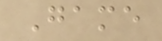Game
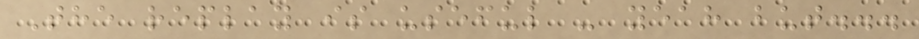The replay is useful - yeah but...
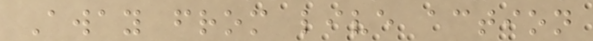Away from live action
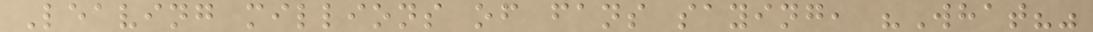Leaving millions of fans saying, "What?"
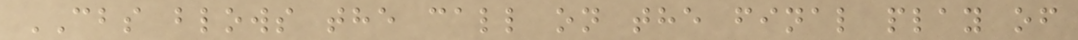CBS blows the call on the final play of
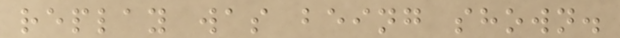replay was being shown.
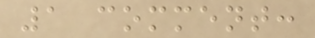1 comment:
